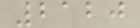2120
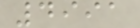4991
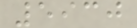5930
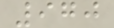970
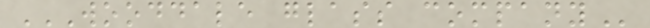WOODDALE GLASS COMPANY
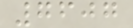7607
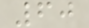60
